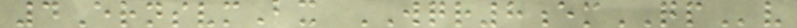4ErnsvmBx WQR8emQPv
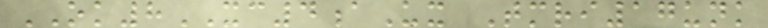OK8XC4aUx Tmri17unk
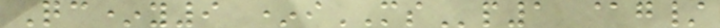Qc*y9 *iMSp1 @g/
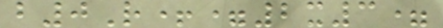b0R+=2x3=
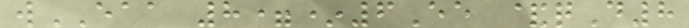wEAA 8=*6Ee &qD8
